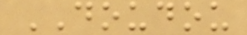DOUDOU
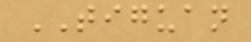TIGUAN
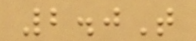2.0T
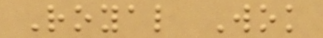Royal Wok
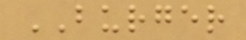BURGER
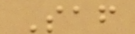Saf
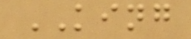KING
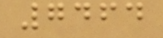7464
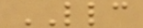LLC
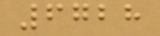6728
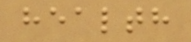health
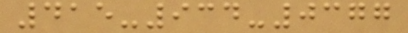415-934-0377
